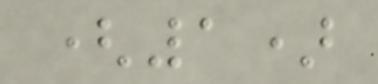(1)
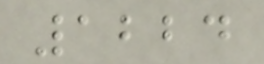1224
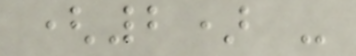(2) -
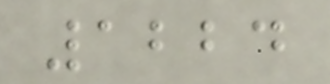1224
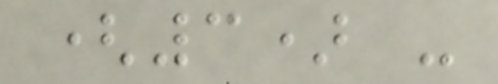(3) -
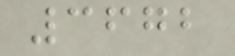3672
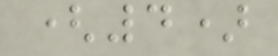(4)
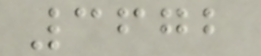3672
